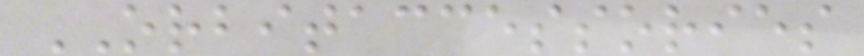ORBITACCESSORIES
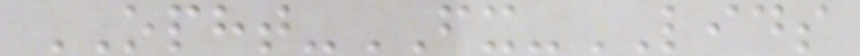OPHT-FX-LIDS
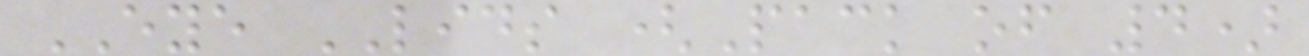EYE LIDS (Pack of 4)
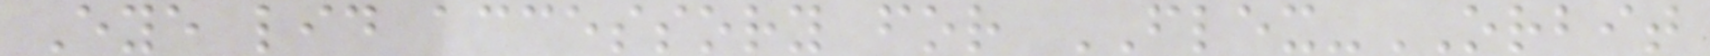Eye lid accessory for FLEX-ORBIT
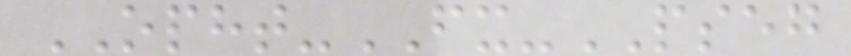OPHT-FX-PSEG
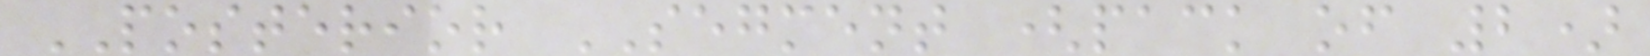POSTERIOR SEGMENT (pack of 2)
